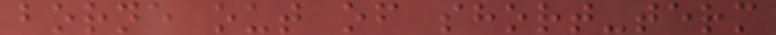borne out of short-term
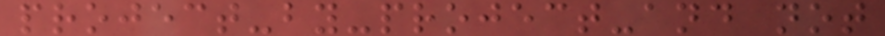project-by-project-and not
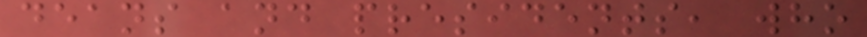deans and presidents, who
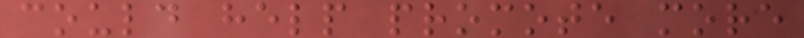could help promote more
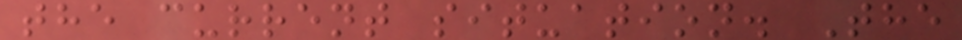the current situation. The
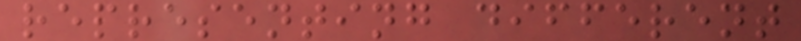representing different
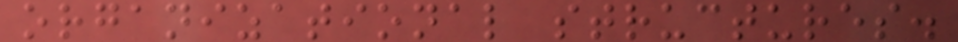organizational structures.
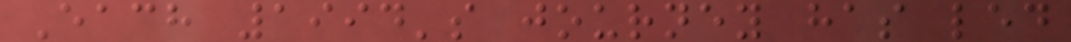Each 1994's journey has led
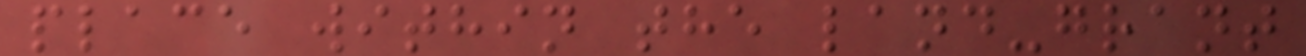place within the land-grant
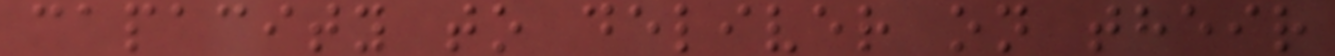capacity to deliver on their
